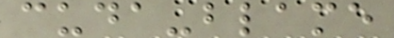cuda-blame
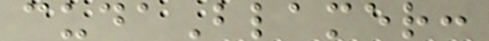cudaBlamer:
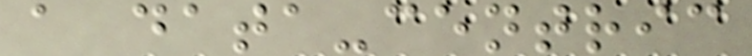a data-centric
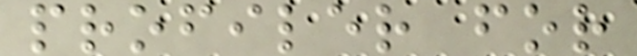profiler for
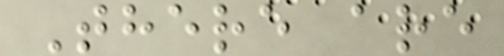There are
